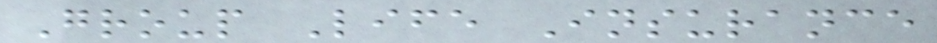Group Life Insurance
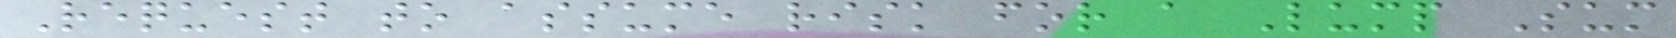Request to assume risk for a Lump Sum
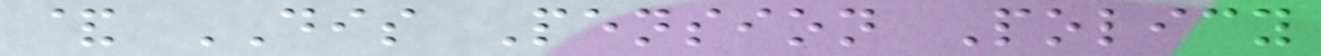& DIS Pension Policy
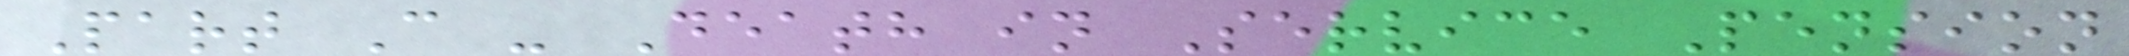Part C - Death in Service Pension
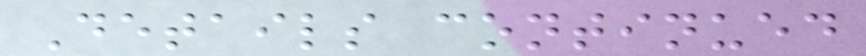Details continued
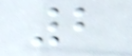2
